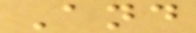And
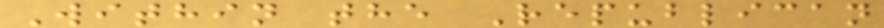Within the Republican
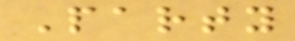Party
